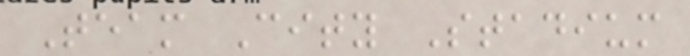Team City Stadium
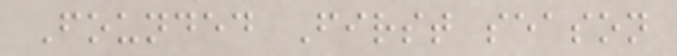Founded First season
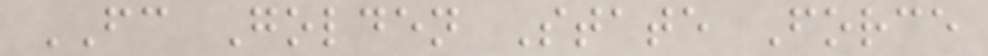FC Golden State Force
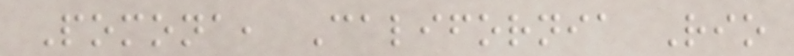Pomona, California Rio
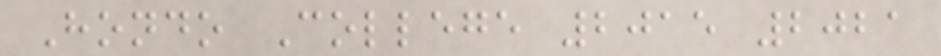Hondo College 2015 2021
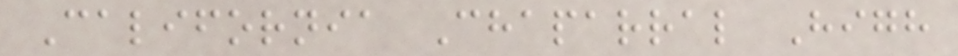California Chaparral High
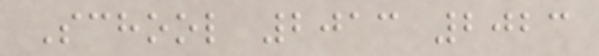School 2013 2023
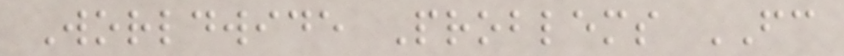Worldwide Problems FC
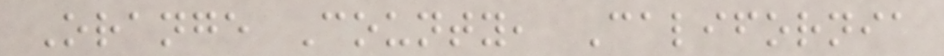Orange County, California
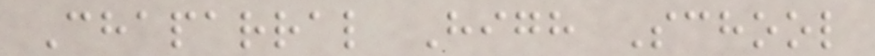Chaparral High School
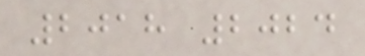2018 2024
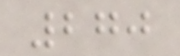270
